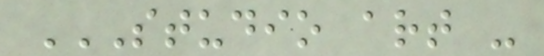STUDIO ART -
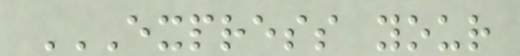EXPRESS YOUR
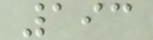193
